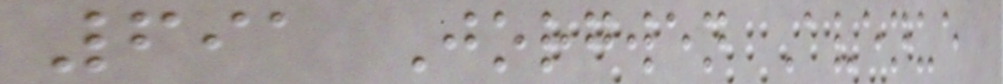691 Jorgwen Avenue
